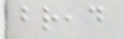bread
